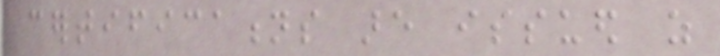certifications are issued as
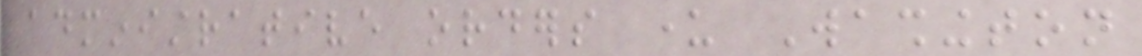administrative orders under Washington
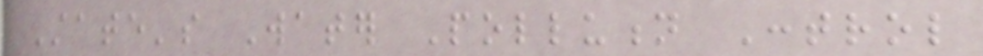State's Water Pollution Control
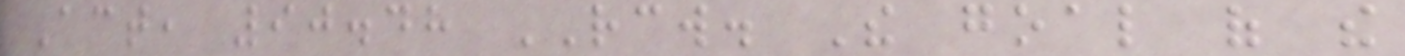Act, 90.48 RCW. The goal of the
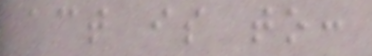act is to:
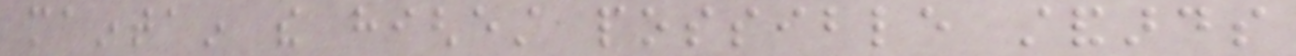maintain the highest possible standards
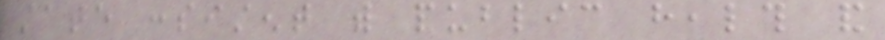state consistent with public health and
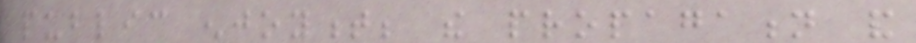public enjoyment; the propagation and
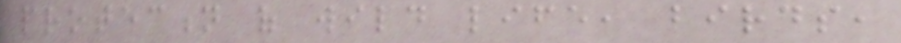protection of wild life, birds,
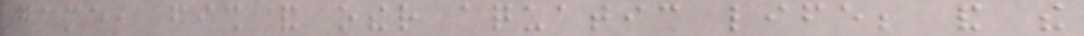game, fish and other aquatic life; and the
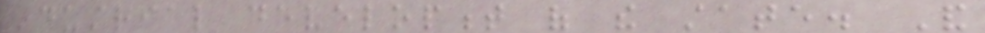industrial development of the state. And
